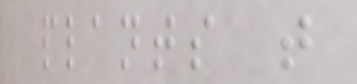plants that
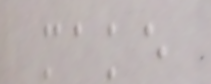make
